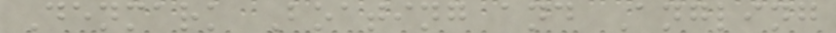Denmark Boating and Angling
